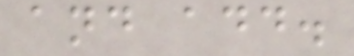and add.
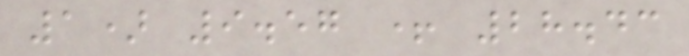1) 9.57 + 28.43
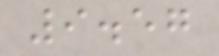9.57
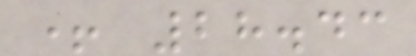+ 28.43
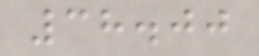38.00
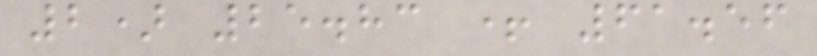2) 25.83 + 61.56
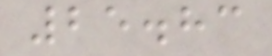25.83
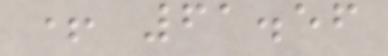+ 61.56
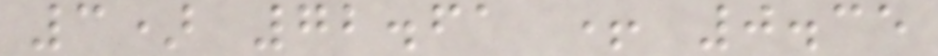3) 72.61 + 0.35
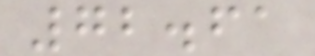72.61
